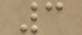3
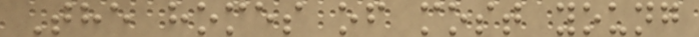The homes of most young
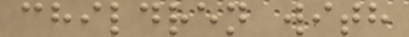children with
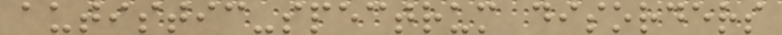autistic-spectrum disorders
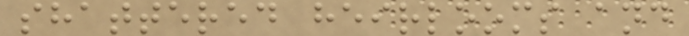shattered heirlooms and
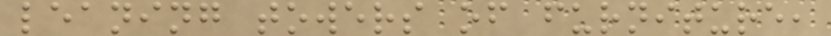leaning towers of furniture,
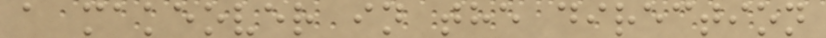a makeover in the direction
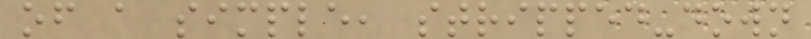of a simple, stripped-down
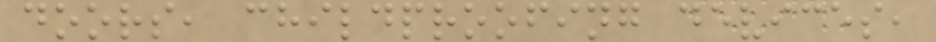doors, childproofing devices,
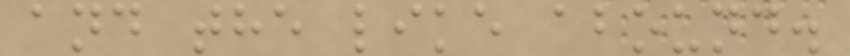and the like abound.
